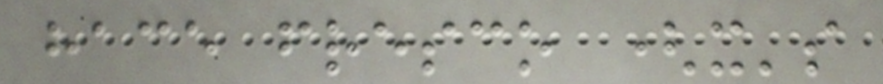hace fresco (it's
